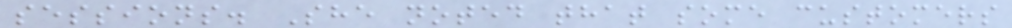sessions. She noted that some customers
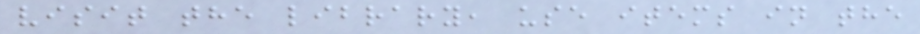visit the library, use items in the
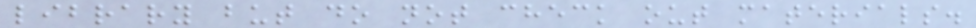library but do not check out materials.
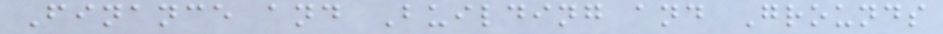Finance and Building and Grounds
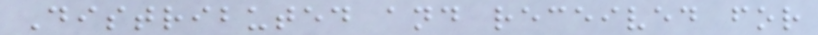Distributed and received for
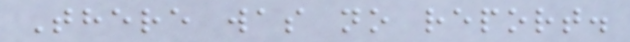There was no report.
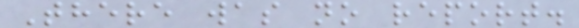There was no report.
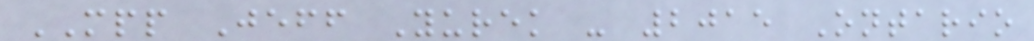MPP Jeff Yurek - 2015 Ontario
